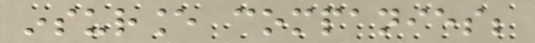insurance companies;
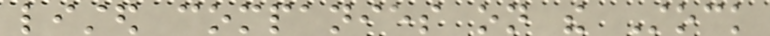listed companies on the Stock
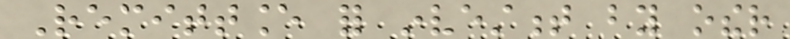Remittance for investment by other
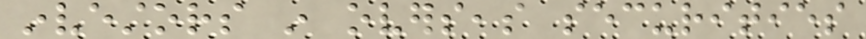investors in overseas securities
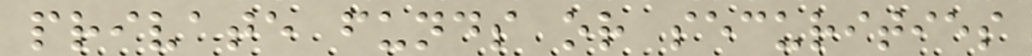private funds or securities
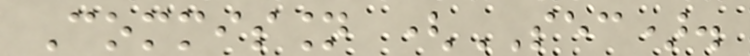Commission (SEC).
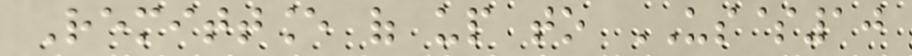Remittance of up to US$10
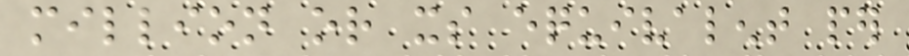million or its equivalent per
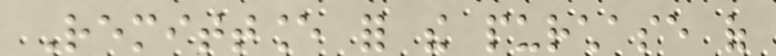Remittance for the purchase of
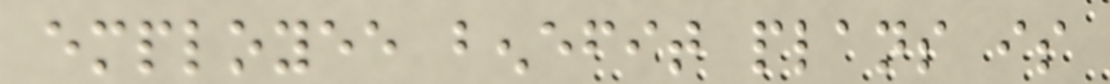employee benefit plans is
